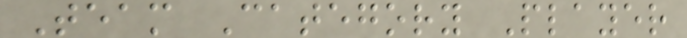Team Category Player
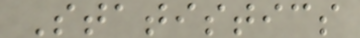Statistics
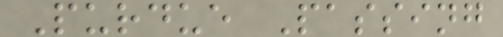Purdue Passing
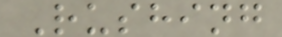Rushing
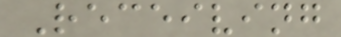Receiving
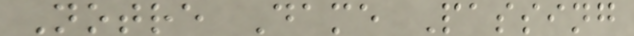Notre Dame Passing
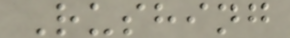Rushing
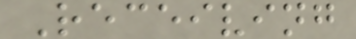Receiving
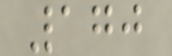170
